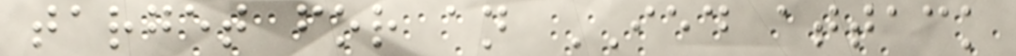target for an IED attack
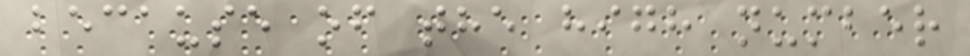because of the high number
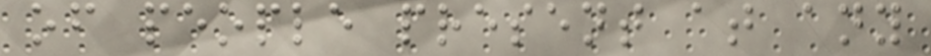of people present at any
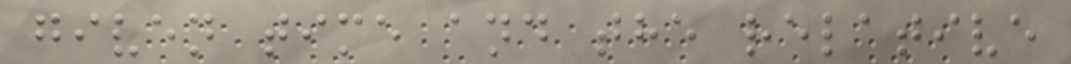given time and the relative
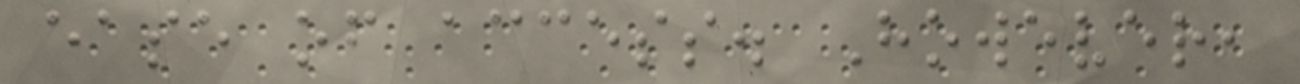ease of access. However,
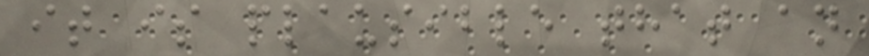it is plausible that an
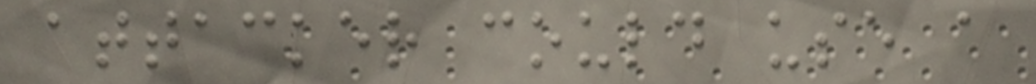attacker could use a
